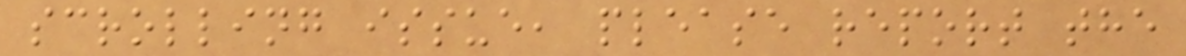scrolling issue, please report the
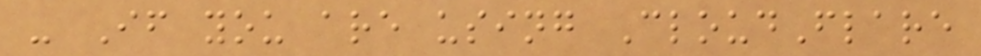- If you are using CloudFlare
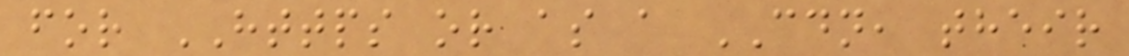for HTTPS or as a CDN, their
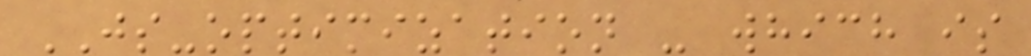JS-optimization - which is
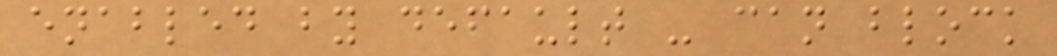enabled by default - can block
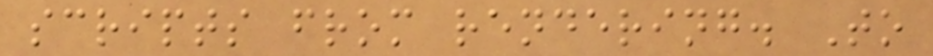scripts from rendering. To
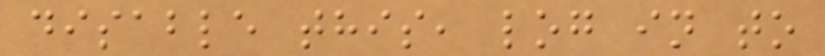disable this, log in to
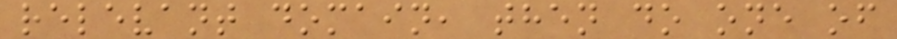relevant domain, then do one of
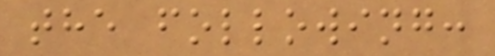the following:
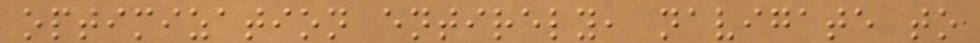optimization entirely, navigate to
